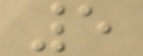5
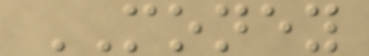MONEY
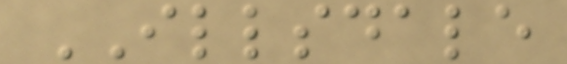ILLSDALE
